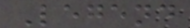Legend
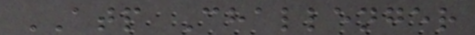ATP Challenger
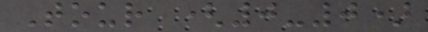Tour (0-0)
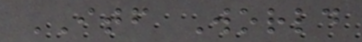ITF World
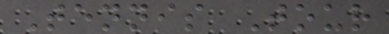Tennis Tour
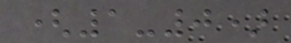(1-0)
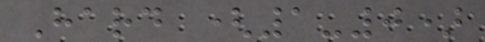Hard (1-0)
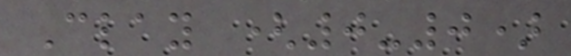Clay (0-0)
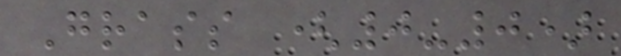Grass (0-0)
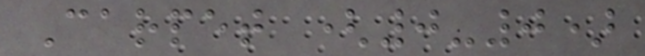Carpet (0-0)
